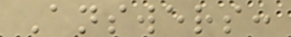Answers:
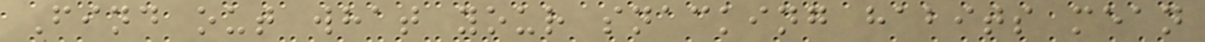Find out what your snacking habits mean
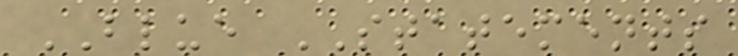BLUE STATEMENTS
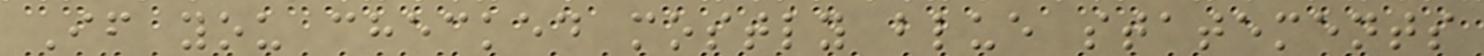If you checked mostly blue statements
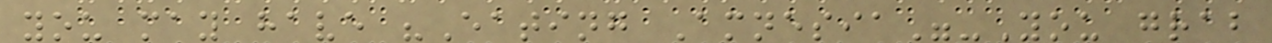you may have "Eating Amnesia"-You grab
